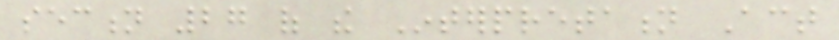section 27 of the Interpretation Act
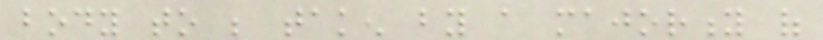body to be taken by a majority of
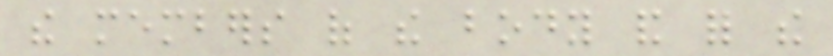the members of the body and for the
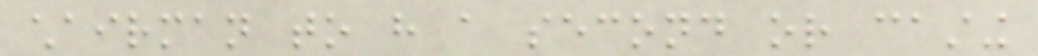chairman to have a second or casting
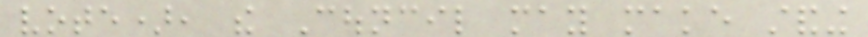vote), the Council may make standing
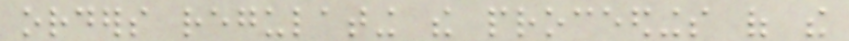orders regulating the proceedings of the
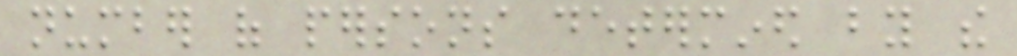number of persons determined by the
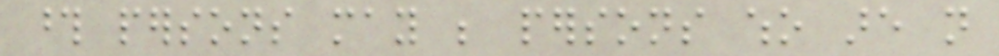those persons may be persons who are not
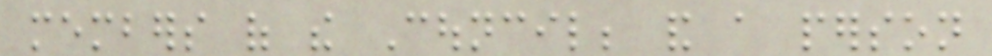members of the Council; and a person
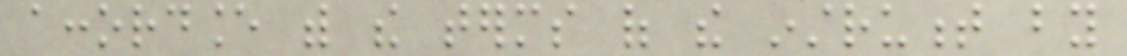accordance with the terms of the instrument by
